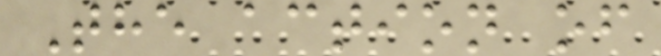The action of
